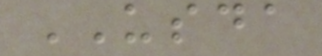USDA
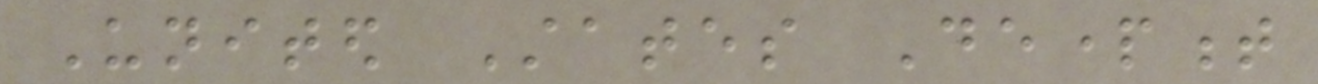United States Department
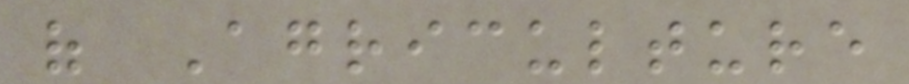of Agriculture
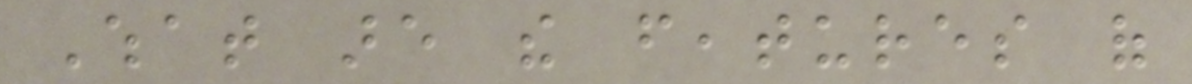What are the features of
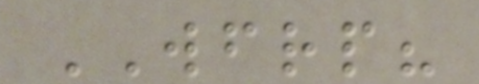WFRP?
